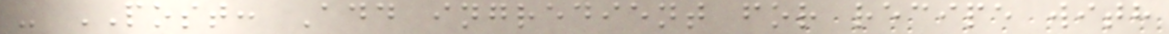- POST: Add ingredient for recipe with
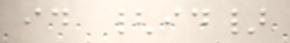id {id}
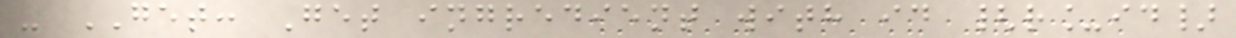- GET: Get ingredient with id {r_id}
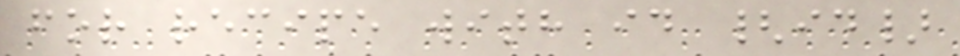for recipe with id {id}
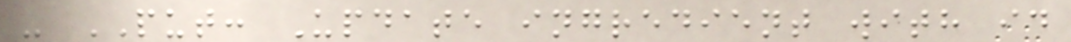- PUT: Update ingredient with id
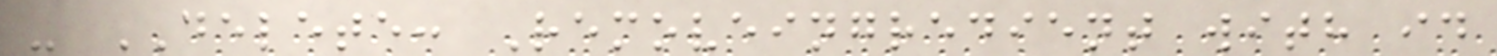- DELETE: Removeingredient with id
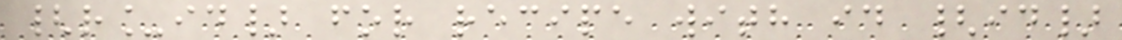{r_id} for recipe with id {id}
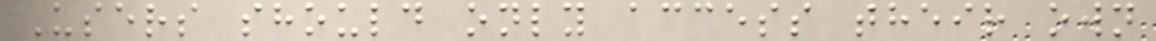Users should only access their own
